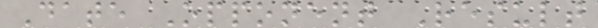Date Opponent Result
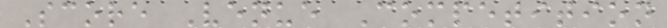Score Venue Competition
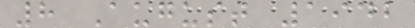8 August 1942
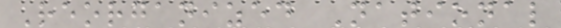Reorganized National
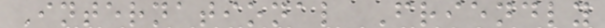International Friendly
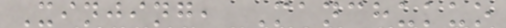Xinjing, Manchukuo
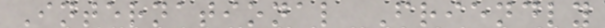International Friendly
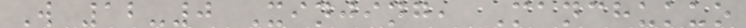W 12-0 Xinjing, Manchukuo
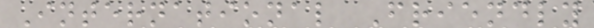International Friendly
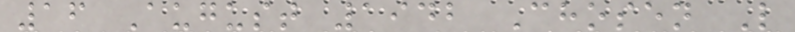16 August 1942 Chosen L
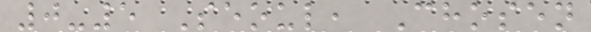0-5 Seoul, Chosen
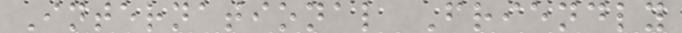International Friendly
